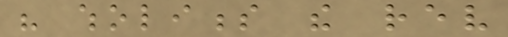his wholiness the rev
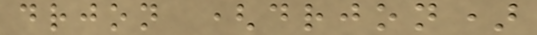drjon (drjon)
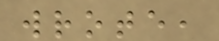wrote,
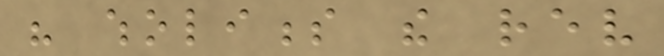his wholiness the rev
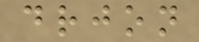drjon
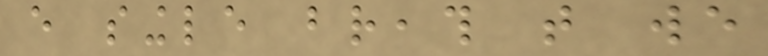every single breath that we
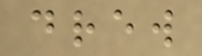drew
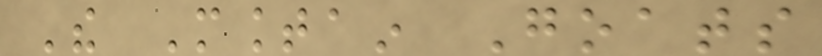The Mountain Goats
